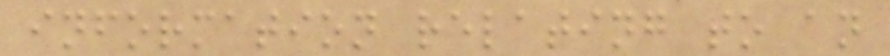information relating to an
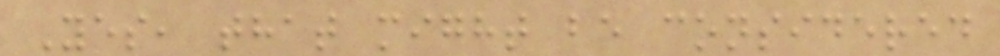Yes, that might be considered
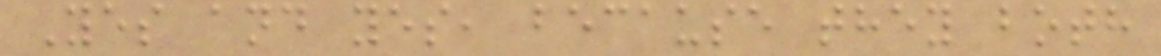Yes and yes, because they both
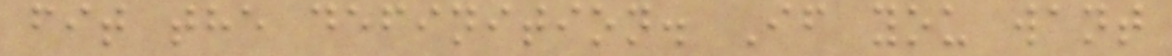fit the definition. If you want
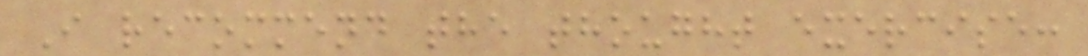I recommend the thought exercise:
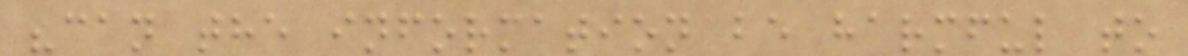"can the information be harmful to
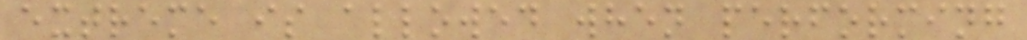extreme is allowed when performing
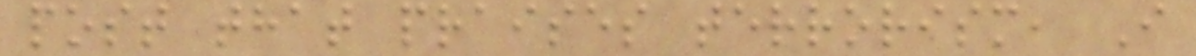post that praises terrorism, I
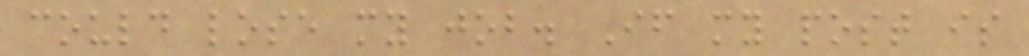could lose my job. If my post is
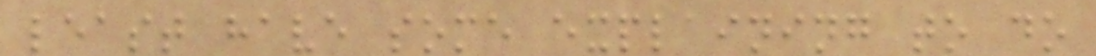least have some explaining to do
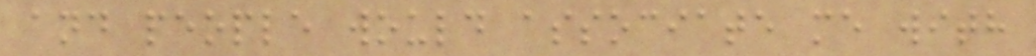and people would associate me with
